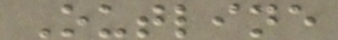Outline
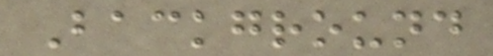Background
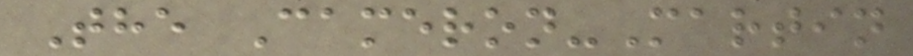The Cameron-Martin
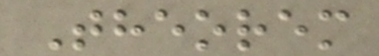Theorem
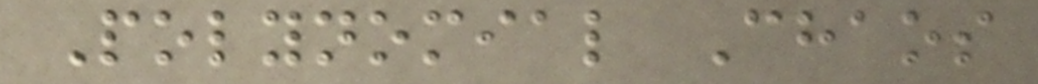Polynomial Chaos
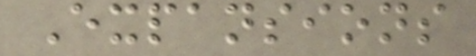Expansions
